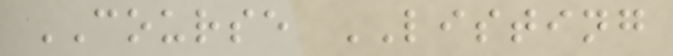COURSE LISTING
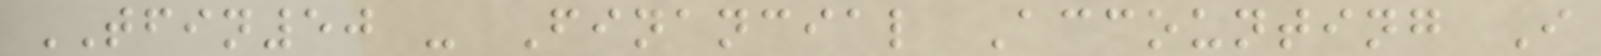TFIN50 - Financial Accounting I
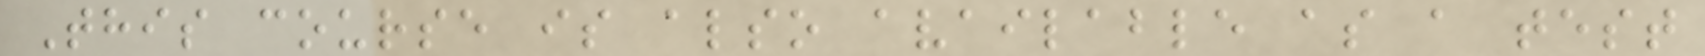This course is also available as a test
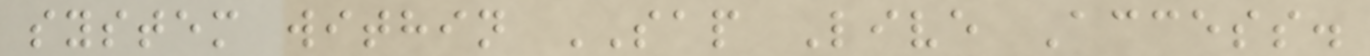system within SAP Live Access.
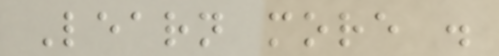Learn more .
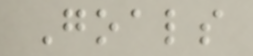Goals
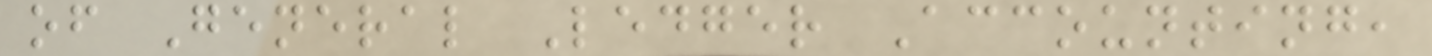of General Ledger Accounting,
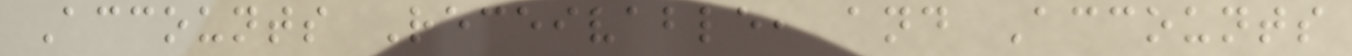Accounts Receivable, and Accounts
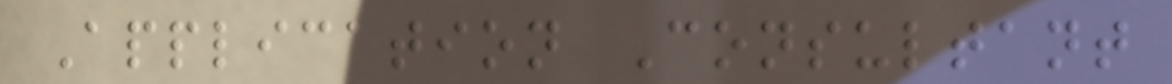Application Consultant
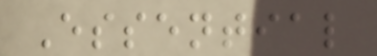Essential
